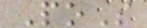PoS
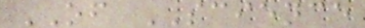OF SCIENCE
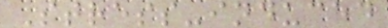Stress-induced
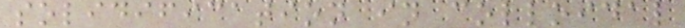solidification in colloidal
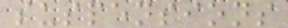suspensions
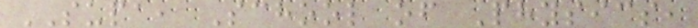SUPA, School of Physics,
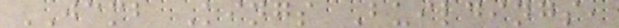JCMB Kings Buildings,
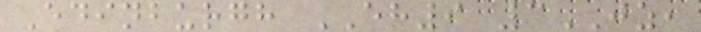Edinburgh EH9 3JZ,
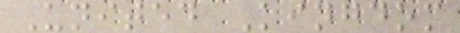United Kingdom
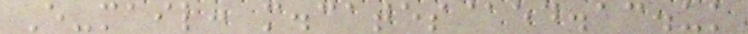E-mail: m.cates@ed.ac.uk
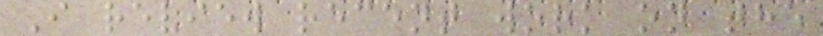I review recent work on the
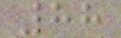88
